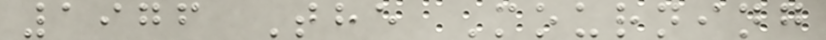1976 The Mourning
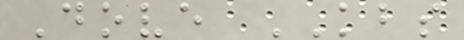Dove KBS
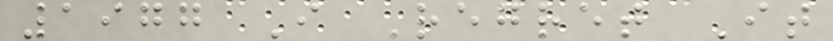1977 I Regret It
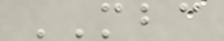MBC
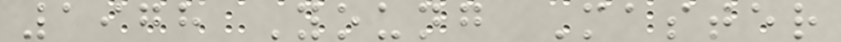1978 Young Master
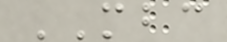MBC
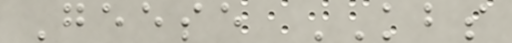Geese KBS
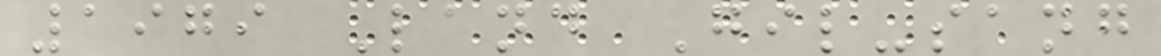1979 Land Gil-sang
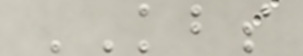KBS
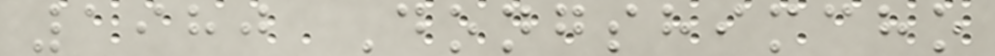1980 Dongshimcho
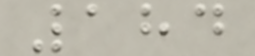184
